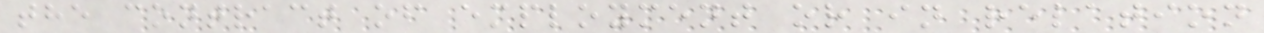the contract of employment or in relation
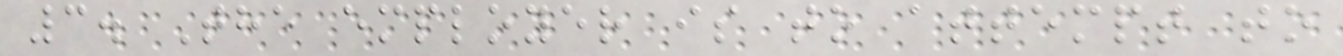3. The employer is to attempt to
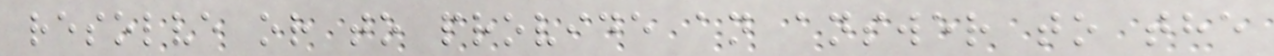resolve or to provide an answer to the
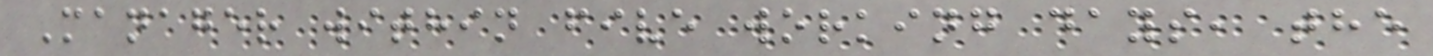Manager within five working days, the
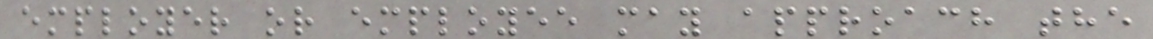employer or employee may approach the
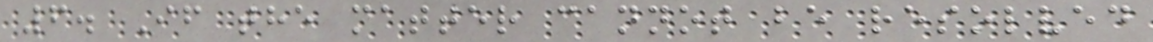6. If the matter cannot be resolved
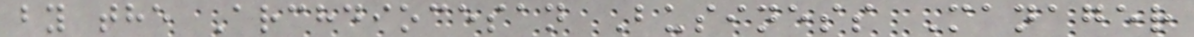by the Archdiocesan Business Manager
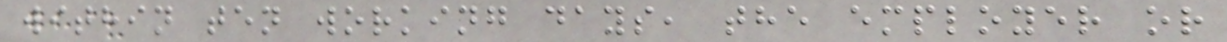within ten working days, the employer or
